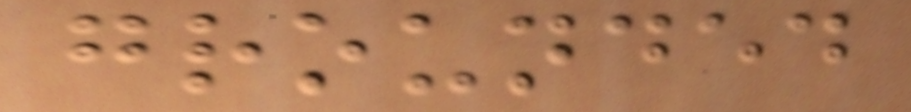grounded
